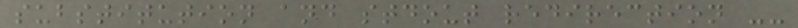substitution and stdout redirection --
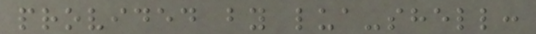provided by lua-shell:
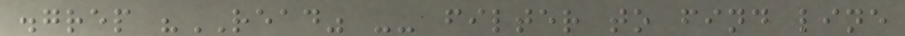.grep "READ" -- filter to find line
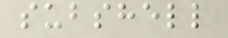subshell
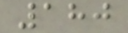180
